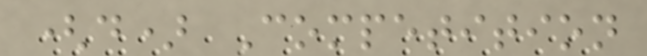(d) Competition
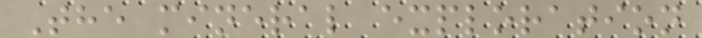The mineral exploration
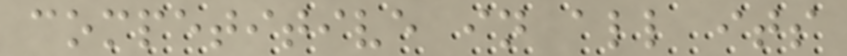competitive in all its
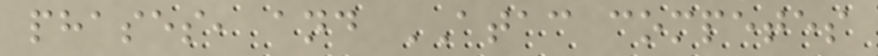phases, and ATAC competes
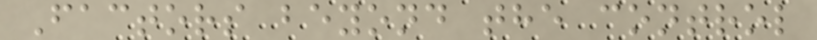Factors beyond the control
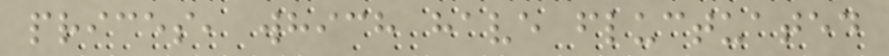prices, which have fluctuated
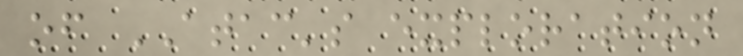of ATAC's exploration
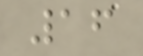16
